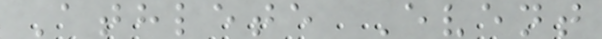Athlete Event
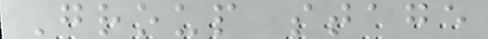Group stage
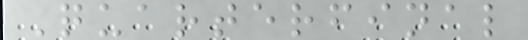Quarterfinal
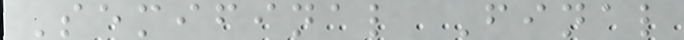Semifinal Final
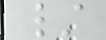/
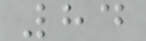84
